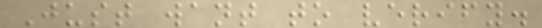Just want to verify.
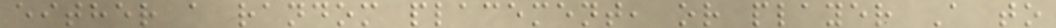either a random placement, or player A to
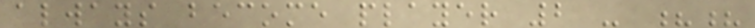always become player 2 - ??
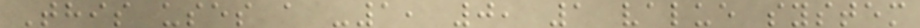This uses a -1, 0, 1 value system
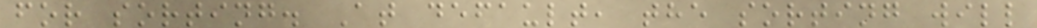for sorting. At default, the sorting will
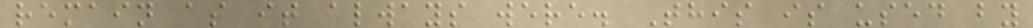remain as it always were. This is used by
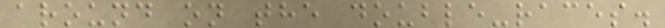around on the double-races.
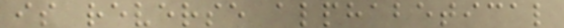is reverse alphabetical
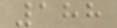188
